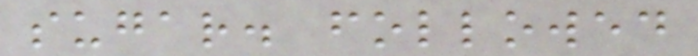sugar. followed
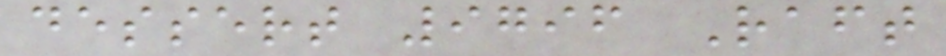dessert 9796 Raft
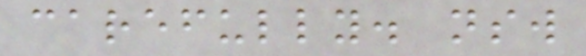carefully. nsw
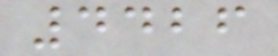4426
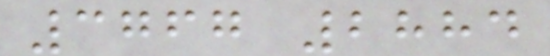3767 2884
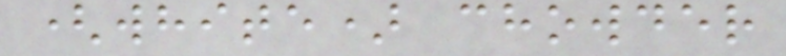(white) chowder
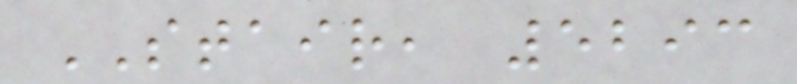STAIR, 5293
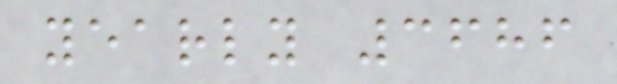yearly 3686
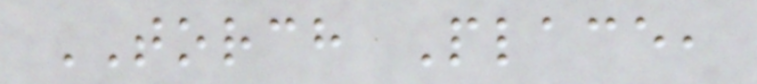TORCH Place,
